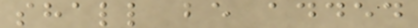shall be added
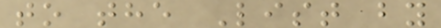to the List by
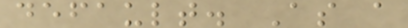default. As a
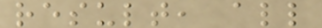result, all
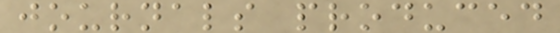journals produced
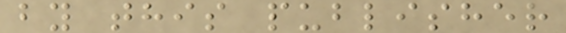by this publisher
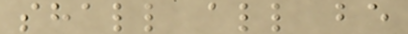shall all be
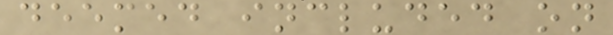deemed included on
